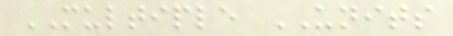MULTIPLE UNITS
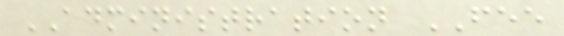ADMINISTRATION FEE
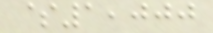$1,000
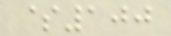$100
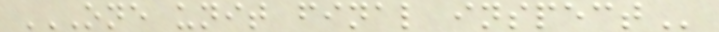ONE UNIT FINAL INSPECT
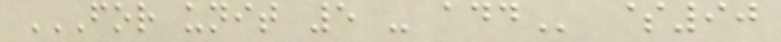FOR UNIT 5 - ADD $90
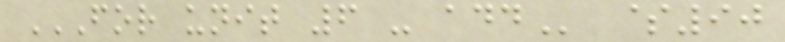FOR UNIT 6 - ADD $90
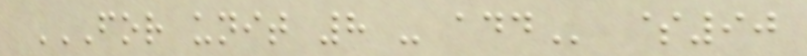FOR UNIT 8 - ADD $90
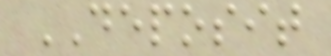DEPOSIT
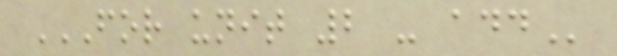FOR UNIT 2 - ADD
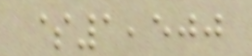$1,500
